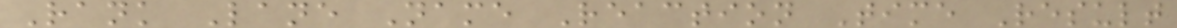Rank Lane Name Reaction Time Result
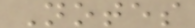Notes
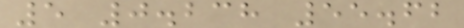5 0.238 55.62
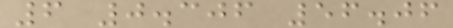6 0.306 56.06
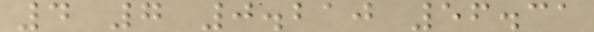4 7 0.210 56.31
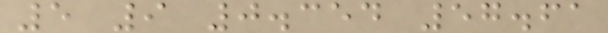5 9 0.354 57.61
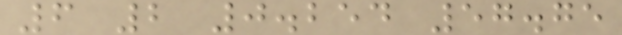6 2 0.254 57.75
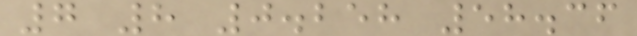7 8 0.258 58.36
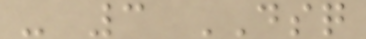- 3 DSQ
